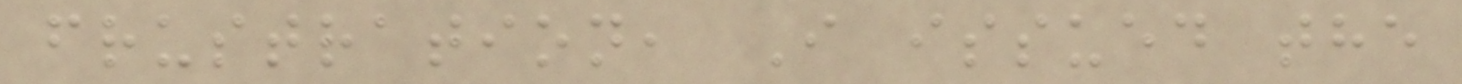frustration, I issued the
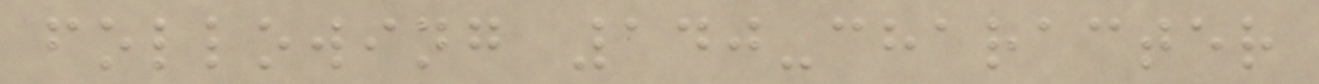following 140-character
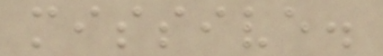missive.
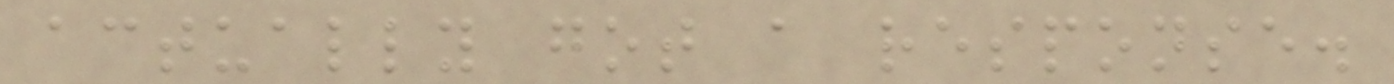actually got a response.
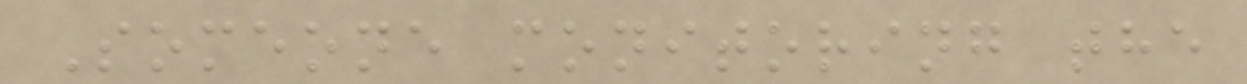Someone monitoring the
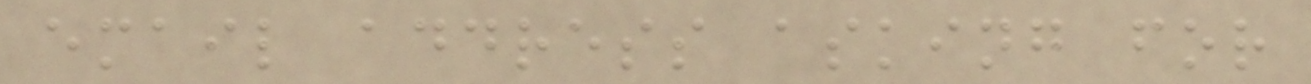email address asking for
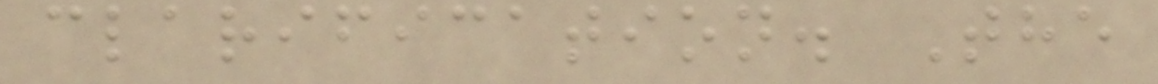clarification. The
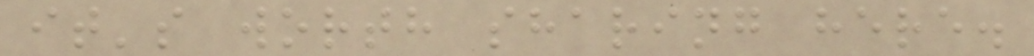it's worth sharing here.
